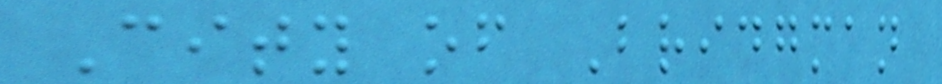City of Bridgman
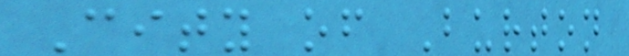City of Burton
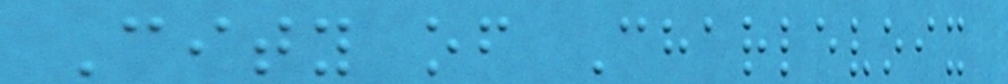City of Charlevoix
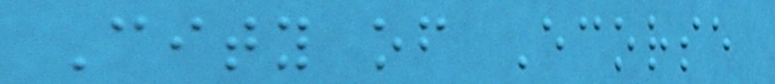City of Ecorse
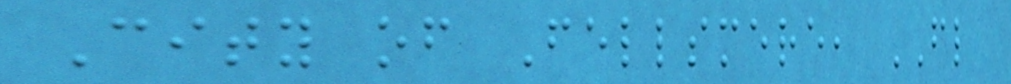City of Fellsmere, FL
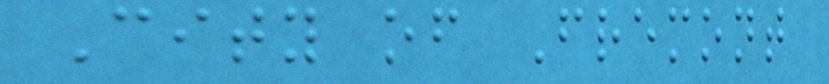City of Fremont
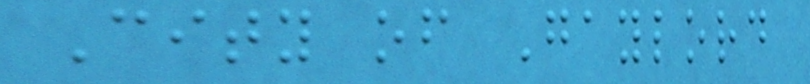City of Gaylord
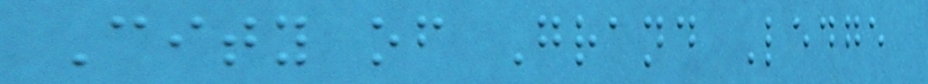City of Grand Ledge
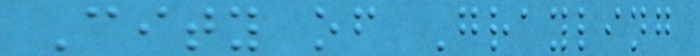City of Grayling
